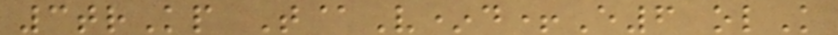3trKp T@V*d+E6 olK
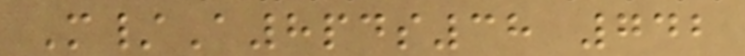M/A8pds38 742
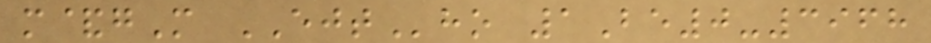m&gM EJTho 1Be0-3968
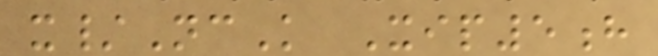x/NcK Xip5h
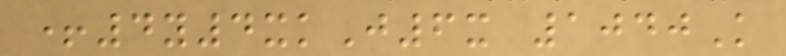+4y4xkJ6x 1040K
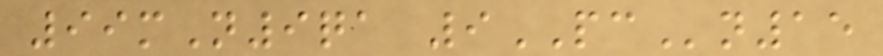99mN9qa 9PCn15
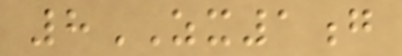8ZX1g
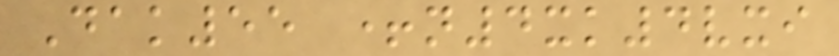Dak55 +n4xk4vxi
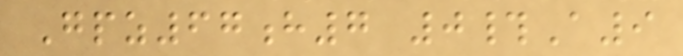Gpz67h7 0#A9
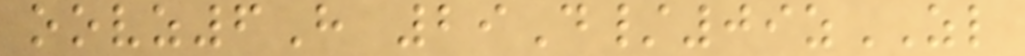oovz6H 29D/09zZL
